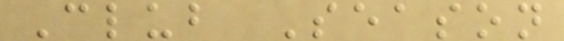Club Season
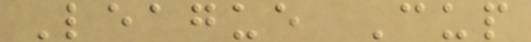League Cup
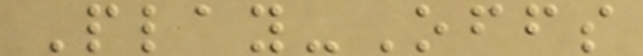Play-Offs
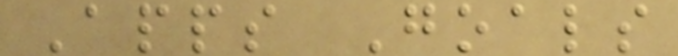Apps Goals
